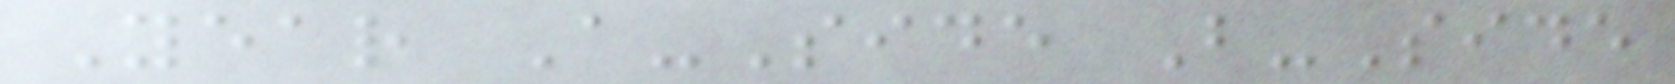Year A-Side B-Side
